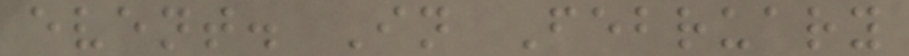event. In February
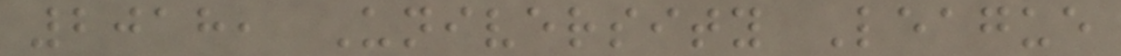2018, University League
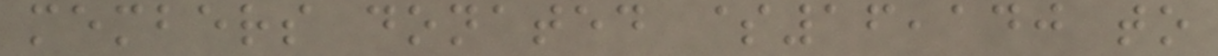members donated $16,140 to
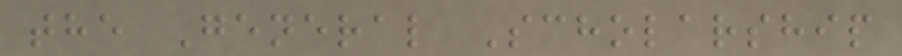the General Scholarship
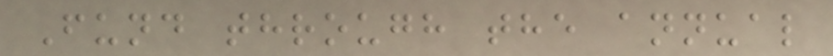Fund through the annual
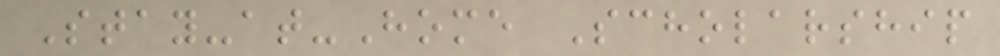Stay-at-Home Scholarship
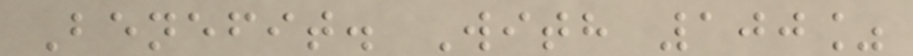Benefit. With 100%
